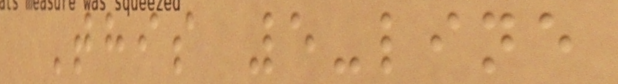This 5-line
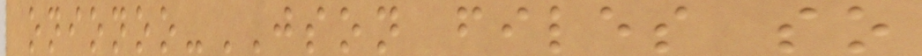onionoo-JSON files so
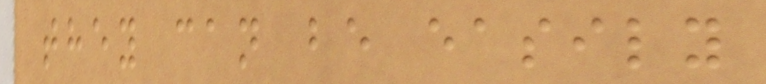they can be easily
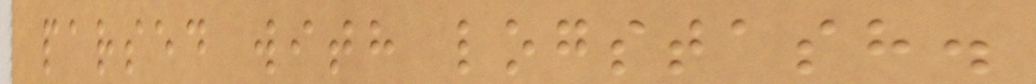parsed with logstash.
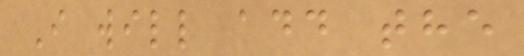I will add the
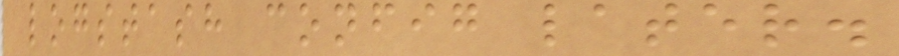logstash config later.
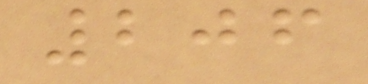206
